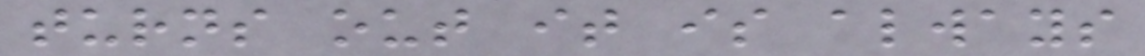turns out it is always
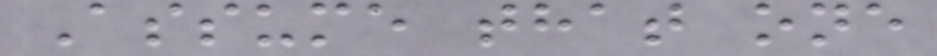Assume that one
